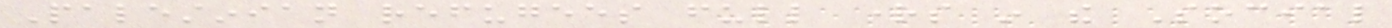Palestinian refugees full rights in the Social
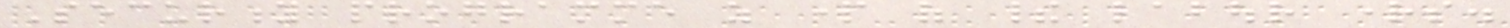Security programme as part of their labour rights.
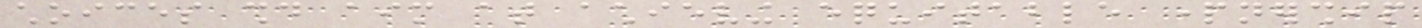choices should aim at achieving equitable partnership
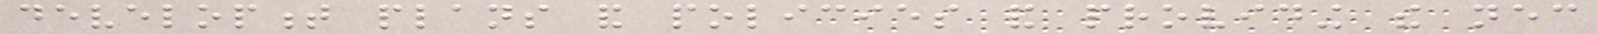development plans and policies and providing the necessary
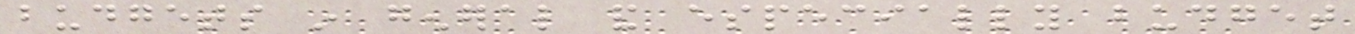budgets in general and especially budget
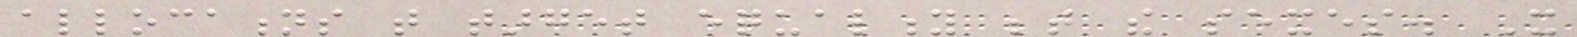allocations that target equality between the sexes. It
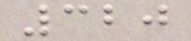320
